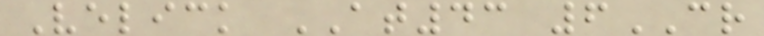Velick AT43 6CR
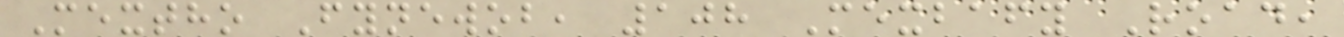Mextho Fynewob, 108 Mexbafy Road,
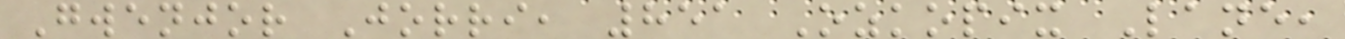Gwenjor Jorri, 851 Ozkopix Lane,
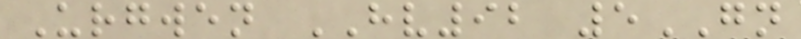Urgwen HV92 5GN
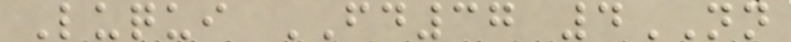Luqui FD37 4NN
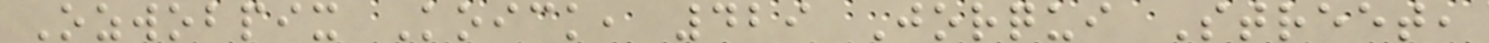Ozwobpix Koick, 429 Jorqui Street,
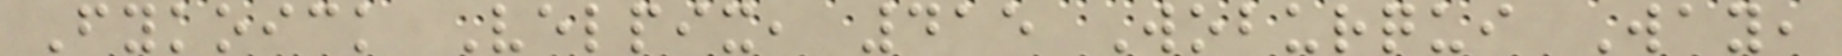Fykoick Velpix, 415 Woburqui Way,
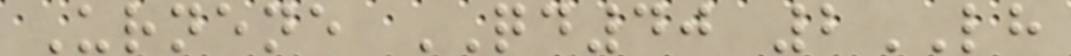Urnene QD40 2LH
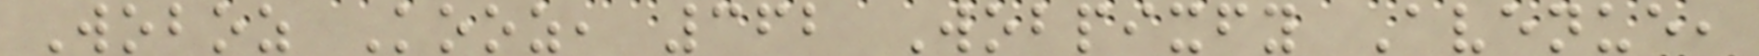Woboz Kooz, 362 Wobpixfy Avenue,
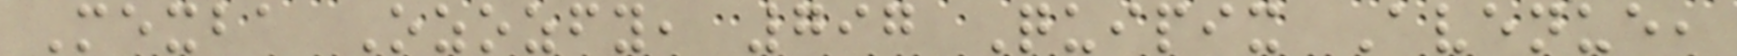Mexba Ozozfy, 797 Quipix Avenue,
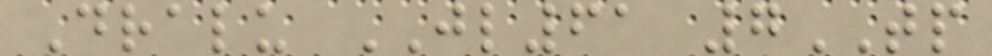Dralu JL61 7TP
